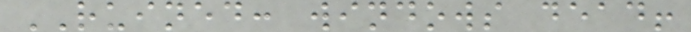RUINED: windows dead!
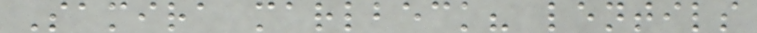Samira marlbeck? lentils
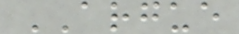ARGUE
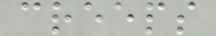creeps
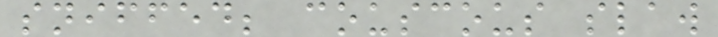sniffed; couscous slaw
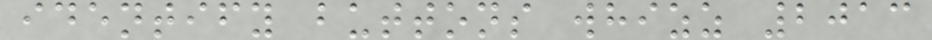identify buttons whizz 2013
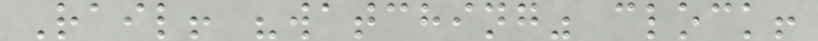Rail! "watching" clock!
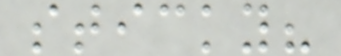sticky?
